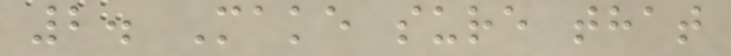2. Make sure that
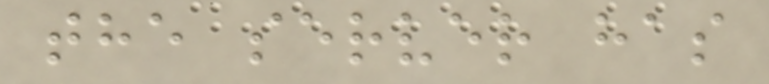the server has
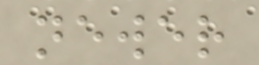newer
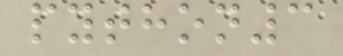python3
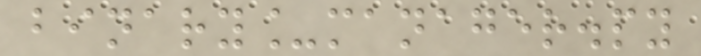binary_manager.py
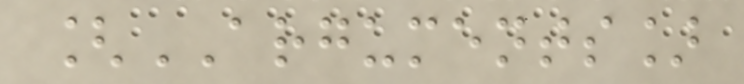[ARGUMENTS]
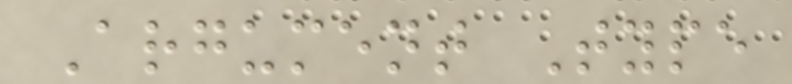Argument Type
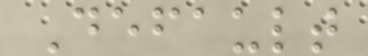Default
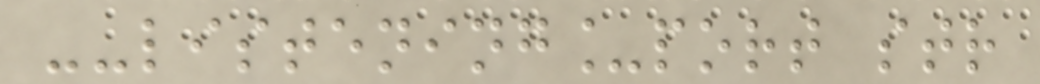--listening_port str
